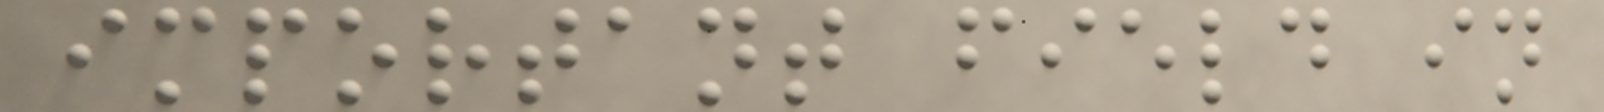important field in
